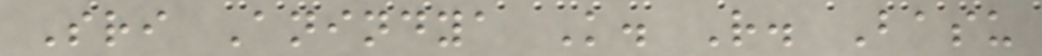Sri Anindya K. R. Basu
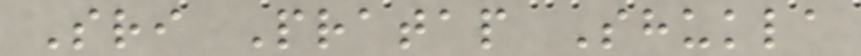Sri Pratap Shukla
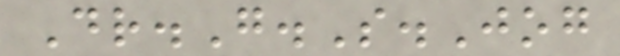Dr.G.S.Jog
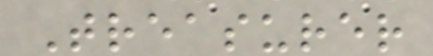Treasurer
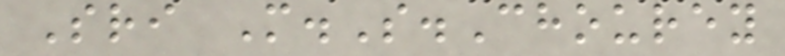Sri M.S.Chourey
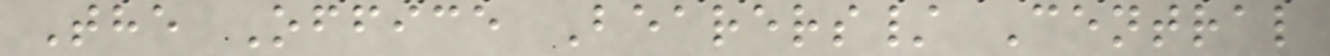The Office Bearers/ Central
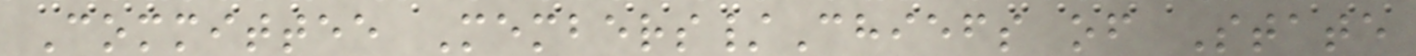Committee Members/Chiefs of State
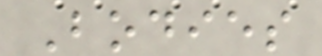Bodies
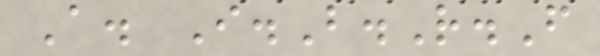A. I.B.R.F
